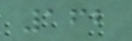162
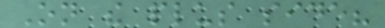On the plus side?
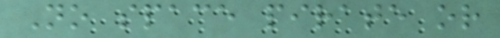No space pirate or
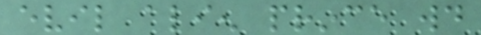evil alien prince would
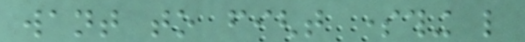want to fight something like
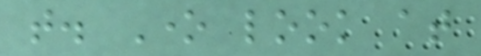that. One look at
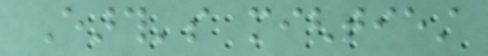Earth's mightiest
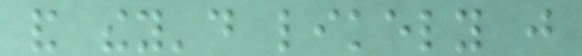and they'd likely just
